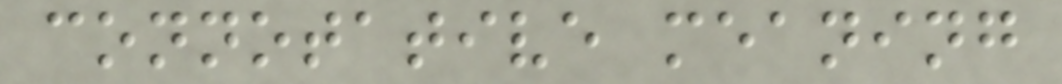connotative meaning
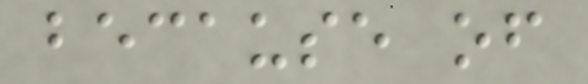because of
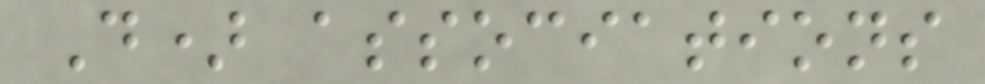D) associations
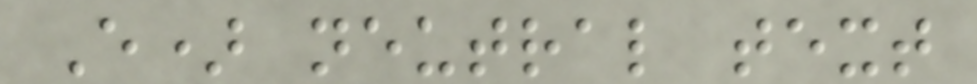E) neutral text
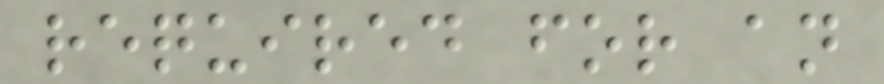required for an
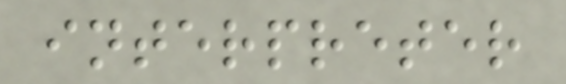interpreter
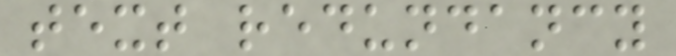text redundancy
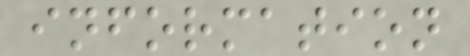information
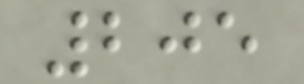205
